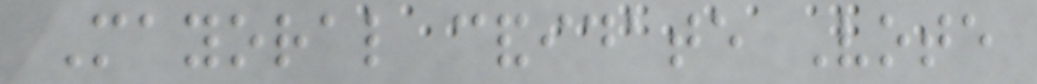Mayoral candidate Vote
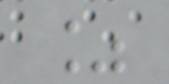%
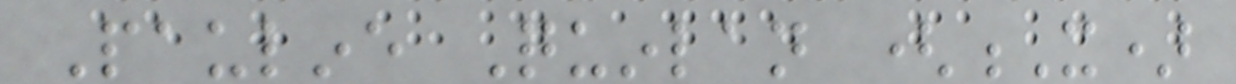Pauline Quinlan (X)
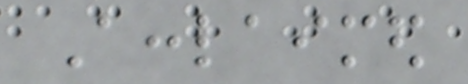Acclaimed
